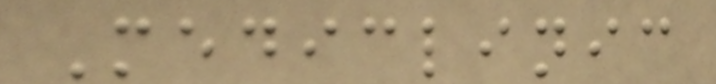Mediclinic
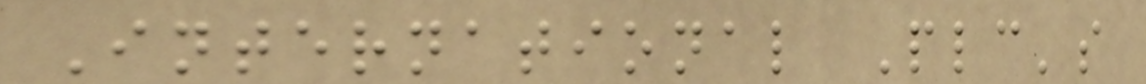International Plc's
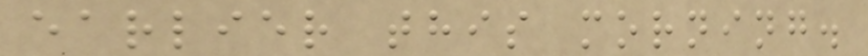earlier this morning.
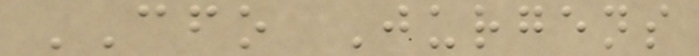CFO Jurgens
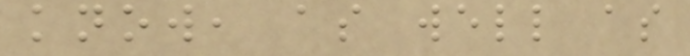know, as well as
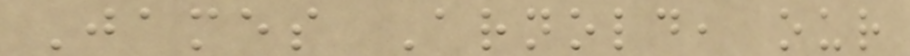James Arnold, our
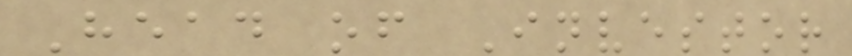Head of Investor
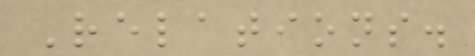Relations.
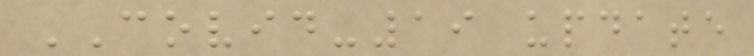COVID-19 update
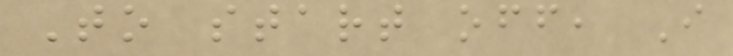To start off, I
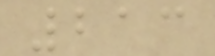213
